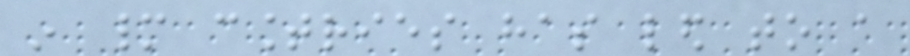in many countries has led to a
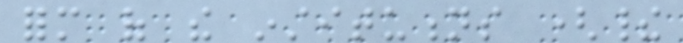form of the institutions (their
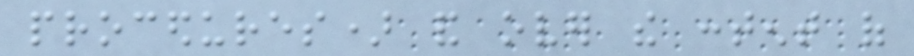procedures) and over the content of
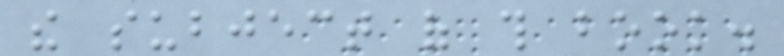the subject of this book.
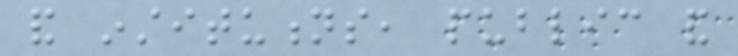and institutions, public and
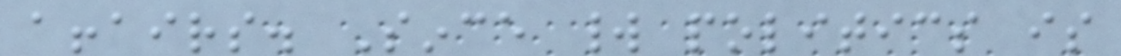affairs. Since world politics is
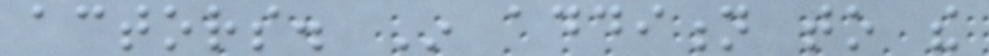actors. In addition to the
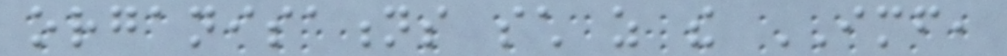organisations such as the IMF,
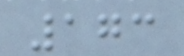173
